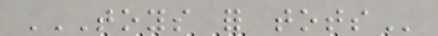TOYS FOR TOTS
